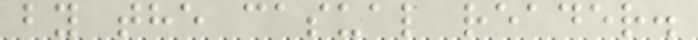by the casual reader.
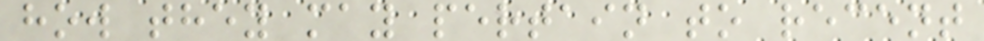how they may pertain to recent
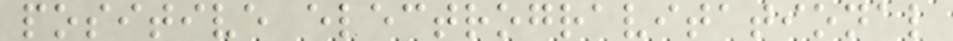positive electrogravitational
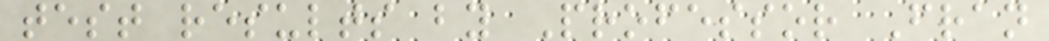test results by Professor Fran
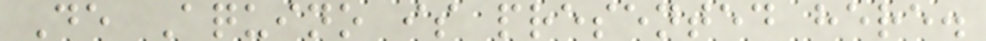De Aquino is presented here.
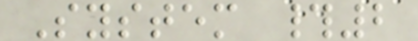System #2
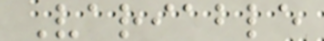Variable
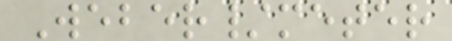Weber/meter
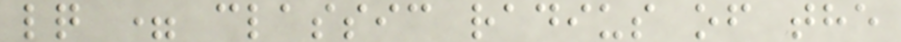lq = classic radius of the
